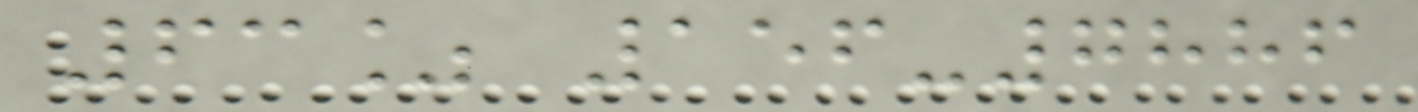63% 156-7886
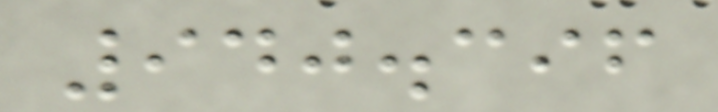940.396
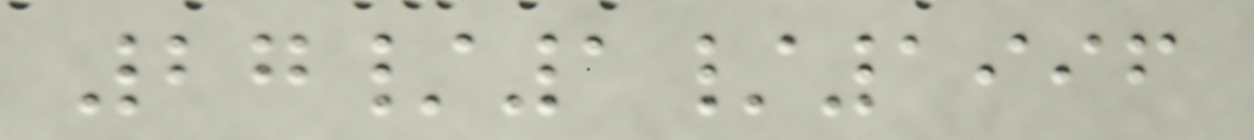27/1/1996
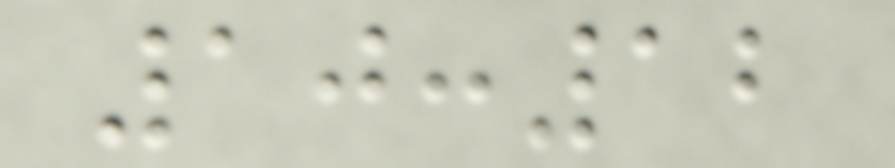10:12
